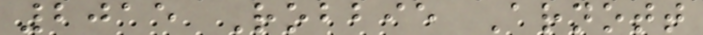2015 Robbie Arnott
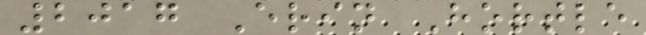2017 Erin Hortle
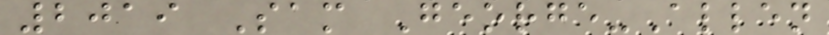2019 Sam George-Allen
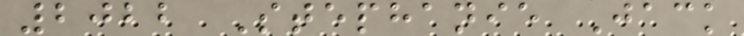2022 Stephanie Jack
